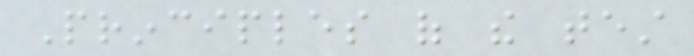Principles of the test
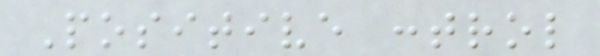Positive control
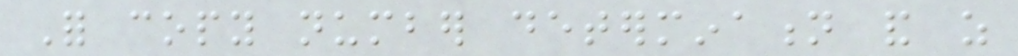For copy number determination and as
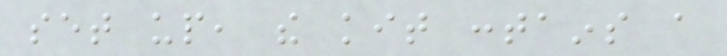set up, the kit contains a
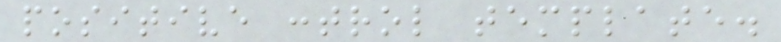positive control template.
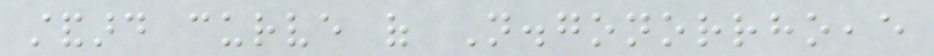standard curve of N.gonorrhoeae
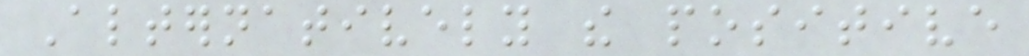Alternatively the positive
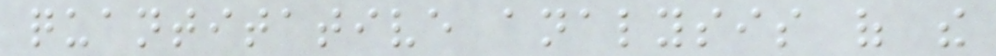quantitative analysis of the
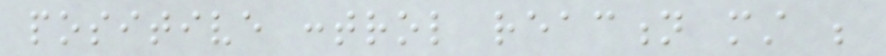positive control reaction must be
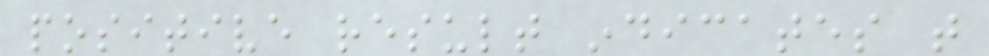positive result indicates that
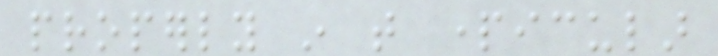properly in that particular
